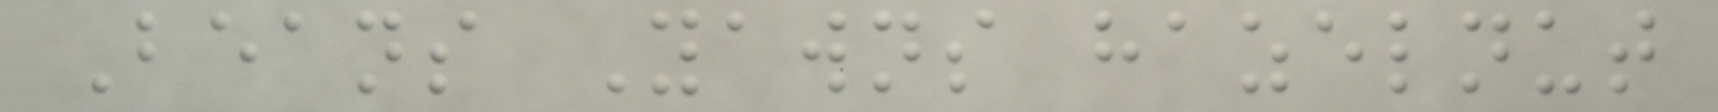Beans Yawns hazelnut
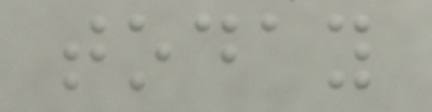today
